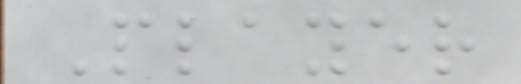Player
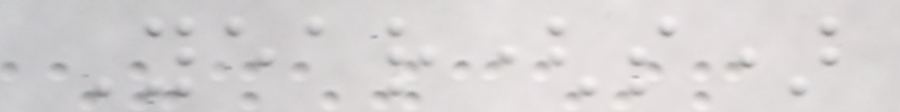Year(s)
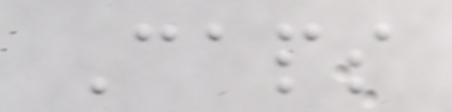Caps
